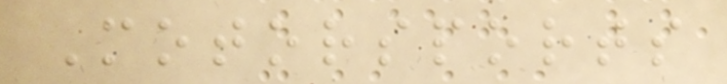Motorsports
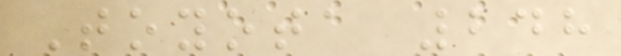Toyota 248
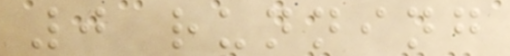0 running
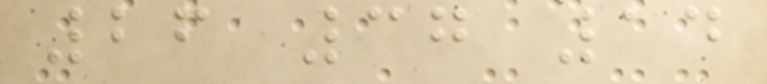26 37 14
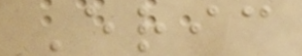Eric
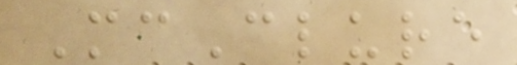McClure
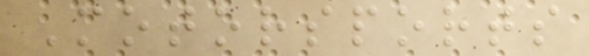Motorsports
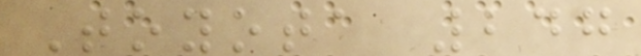Toyota 247
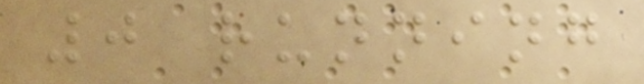0 running
